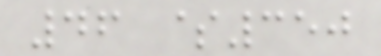46 $350
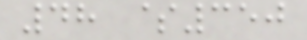48 $350
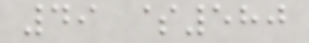49 $580
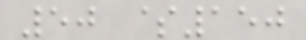50 $150
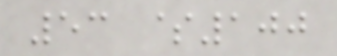53 $100
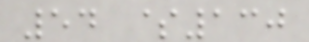54 $130
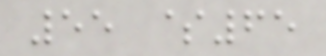55 $65
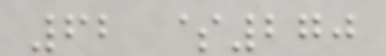62 $270
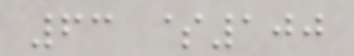63 $100
